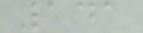141
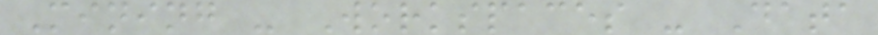Mining - Workspaces - Data
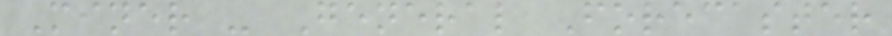Miner - General Forecaster
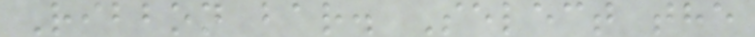Ribbon bar. Select the
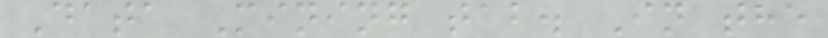Data Mining tab. In the
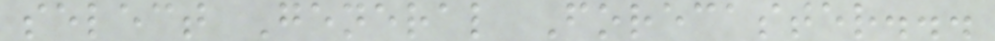select General Forecaster...
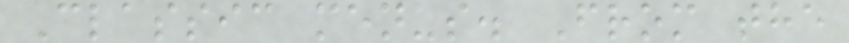Classic menus. From the
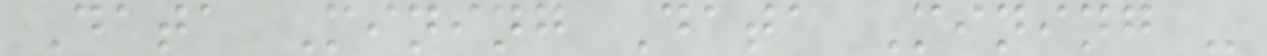Data Mining Data Mining -
